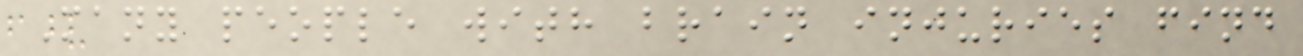Many people with brain injuries find
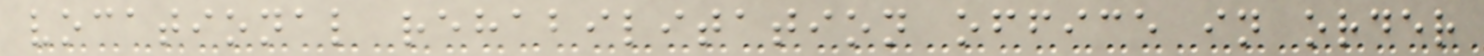vocational rehabilitation office in order
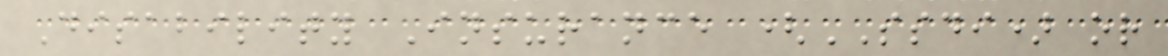Disability Insurance (SSDI) or
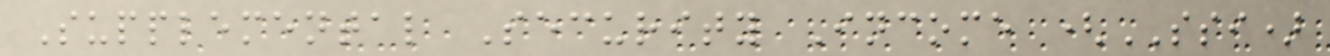Supplemental Security Income (SSI)
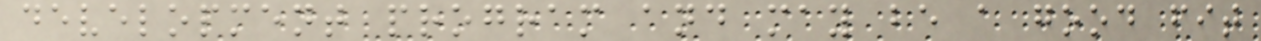development program and may be a good fit
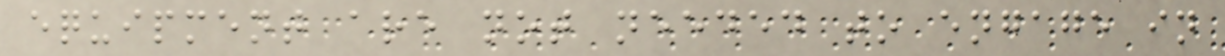equipment are not needed to engage in
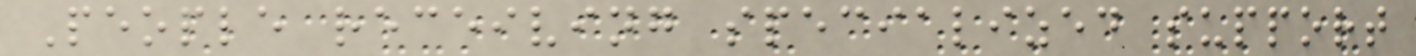People receiving specialized support
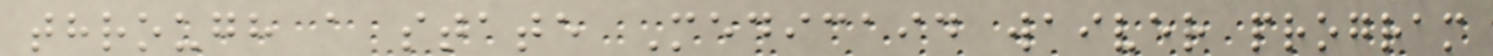through a state Medicaid waiver program
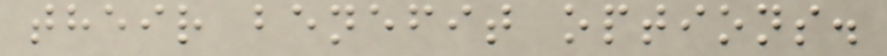their benefit options.
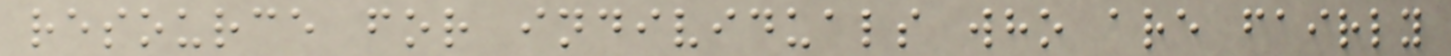resource for individuals who are fairly
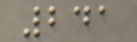241
